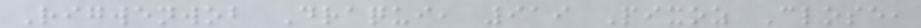Rigwenwob Draqui, 919 Pixoz Close,
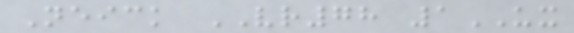Neick VR78 1UX
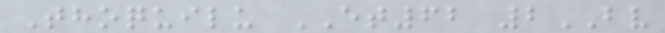Thoquilu ET62 2BV
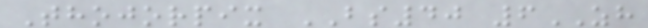Thojorpix BS40 6ZH
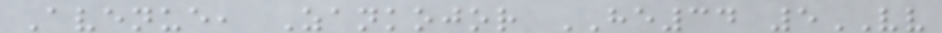Avenue, Zankojor HE34 5VV
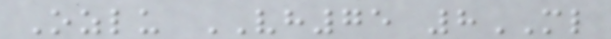Ozlu VH75 8ML
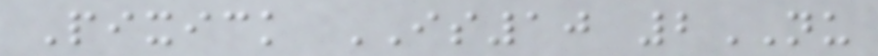Pixick IS10 2NU
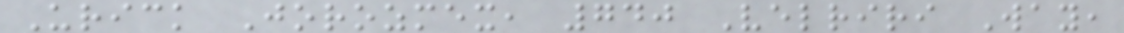Urick Jorozmex, 740 Velriri Way,
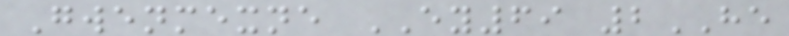Gwenmexne EY69 2HE
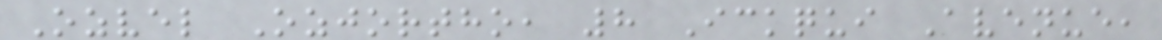Ozvel Ozjortho, 8 Ickqui Avenue,
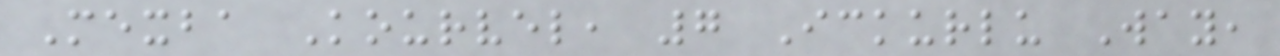Mexba Kourvel, 7 Ickurlu Way,
